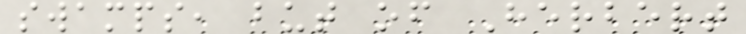swamps, but of Herbert
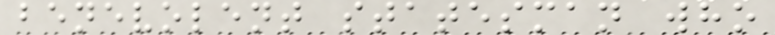benevolent statesman who
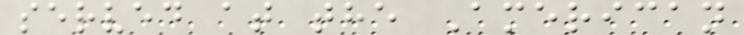served at the American
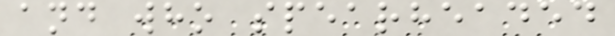and who spearheaded
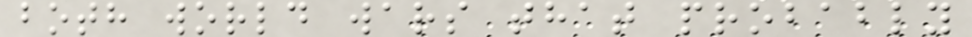both world wars that probably
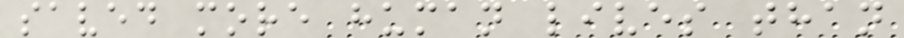saved more human lives than
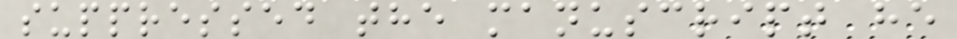suppressed the manuscript he
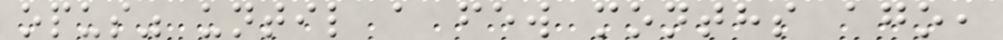opus" until a few months ago,
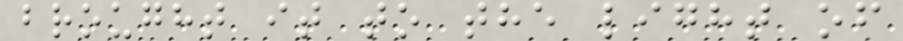brought it to the light of
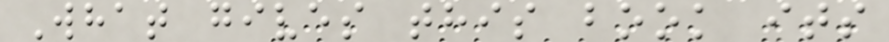What gives this book its
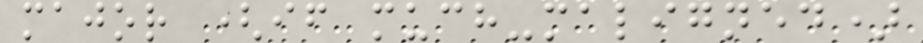major (if much-maligned)
